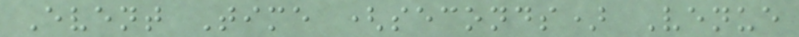Event Time (seconds) Venue
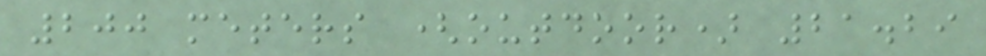200 meters (outdoor) 21.29
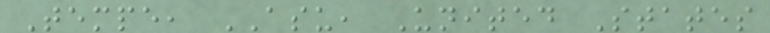Tempe, ASU, United States
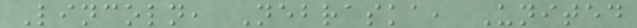Lincoln, Nebraska, United
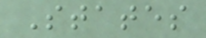States
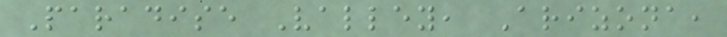Paradise Valley, Arizona,
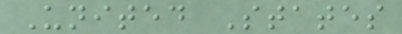United States
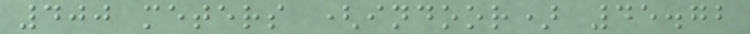400 meters (indoor) 45.72
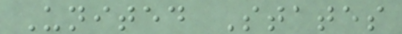United States
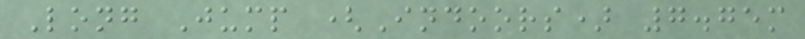Long Jump (Indoors) 7.75m
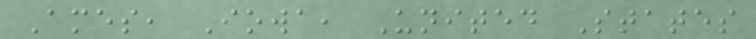Ames, Iowa, United States
